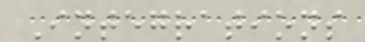Integrations
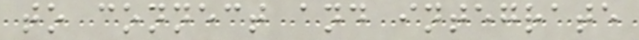to connect and integrate
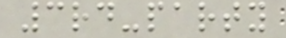3rd-party
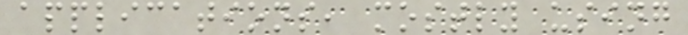applications, mostly using
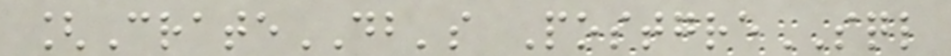[CrateDB's PostgreSQL
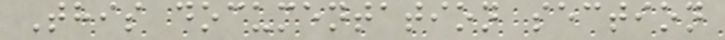This documentation section
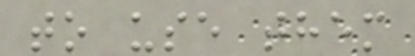to use them
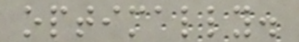optimally.
